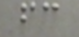fc
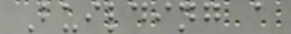Building a
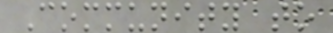Community to
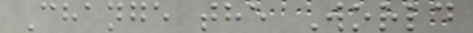Change the World
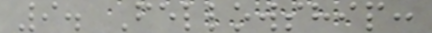9. Fellowship:
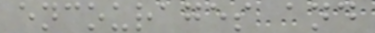encourages and
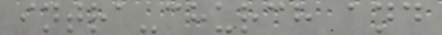intra-church and
